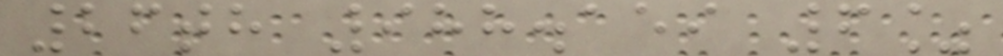26th 988.159 6%
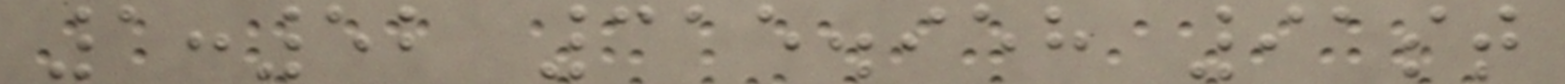1:52 315.958 91st
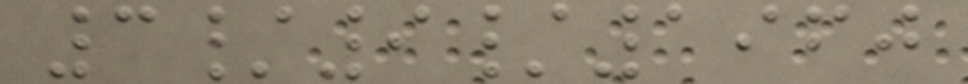3/9/1960
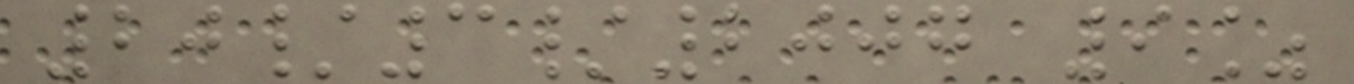20/3/2007 9%
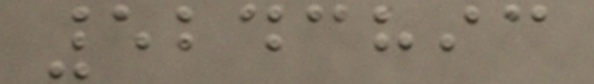5243893
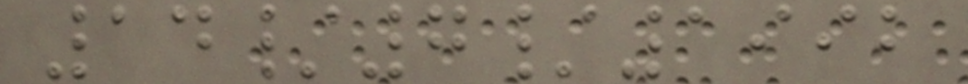14/7/1992
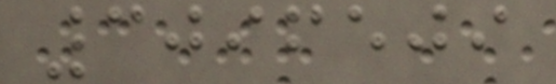3096509
